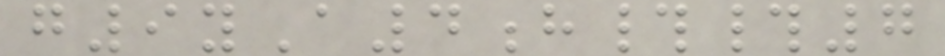g9yA4h##7
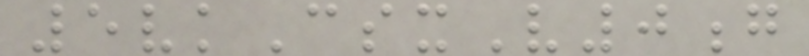5vkCsxV0g
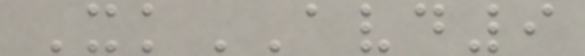XkAVD9
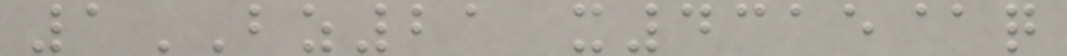1BZ21 x4315@q
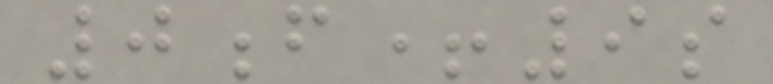0f+9s
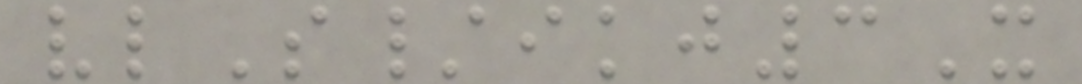vlS/ikj3X
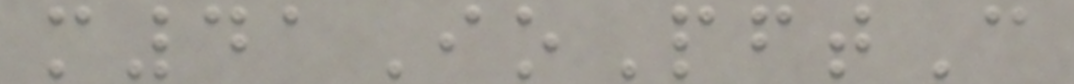m41IoPftC
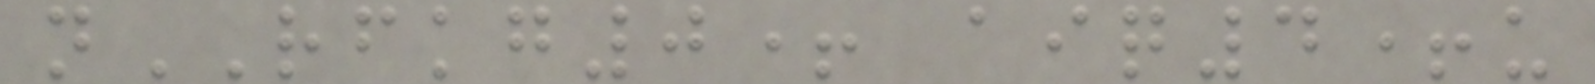nRFKG0+ aiq4+u
